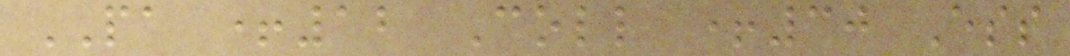PA +12 Coll +30 Ess
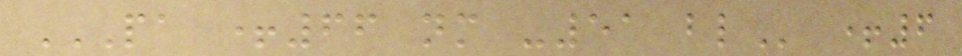PA +66 NM -51 BL +6
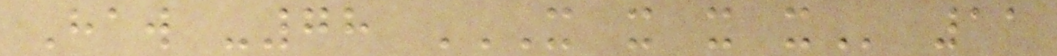Haw -78 X X X X 11
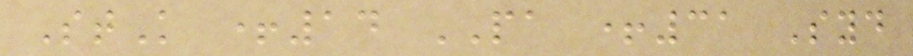StK +14 PA +31 Syd
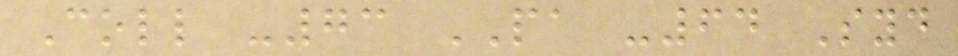Coll -73 PA -64 Syd
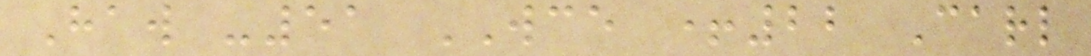Haw -51 WCE +22 Carl
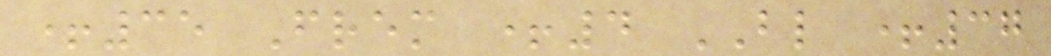+35 Frem +4 BL +37
